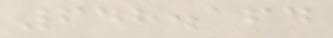648.164
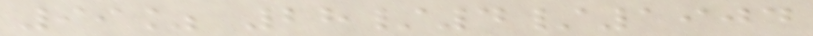99% 28/4/1904
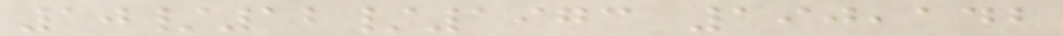10/12/1973 190,142
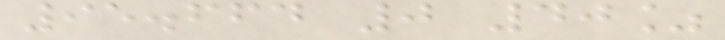95.664 0 40%
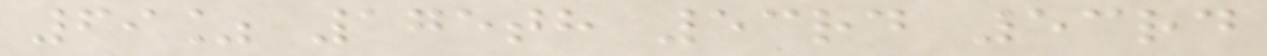69% 175th 53rd 53rd
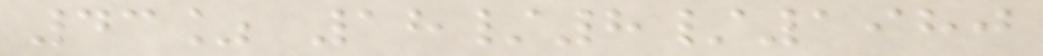43% 18/8/1980
